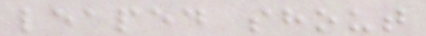leaped shout
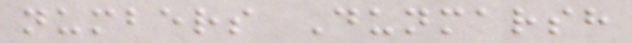numbers Dunmarsh
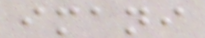imani
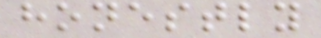honestly
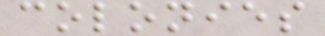colonies
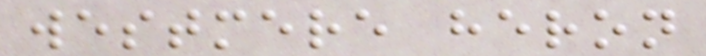westmere heron
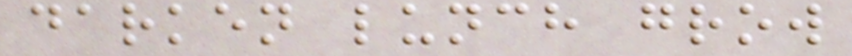darken lunch grow
